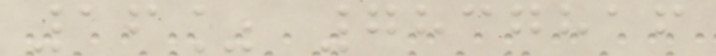16% 7837816
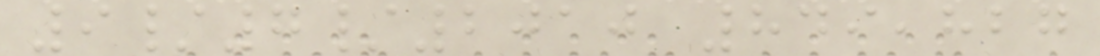9/7/2010 849,827
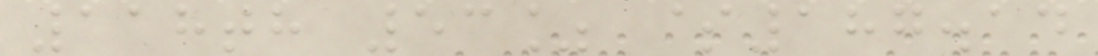118th 53% $187.14
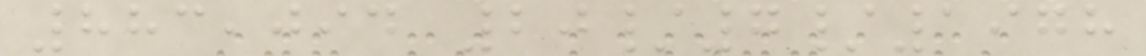883,094 20/7/1978
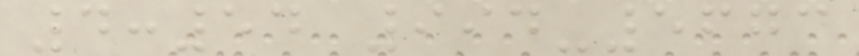4:54 994-5673
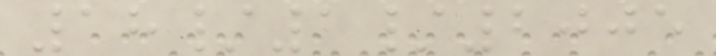18/1/2005
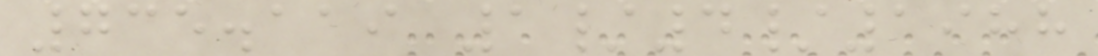735.119 1/4/1988
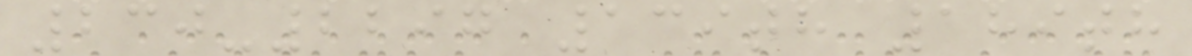230-2297 139th 189th
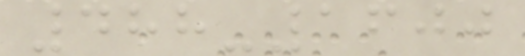488-1600
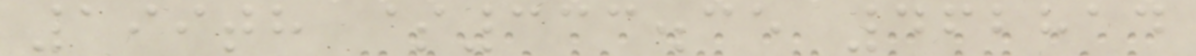199th $333.35 462814
